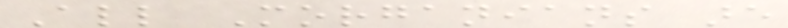All Morganians are
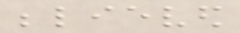believed
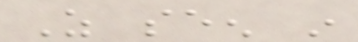As seen in
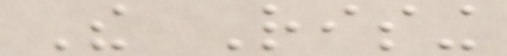The Rising
